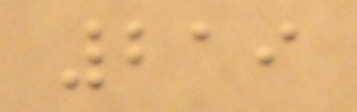219
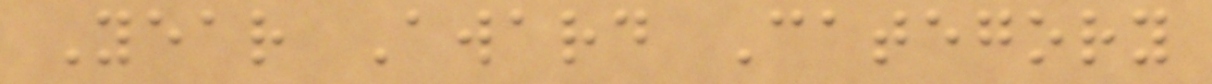Year Award Category
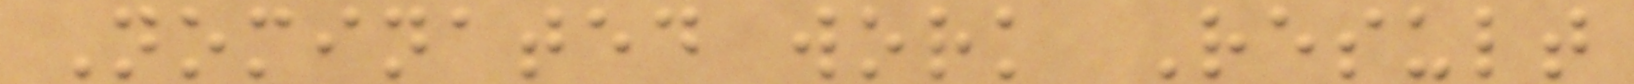Nominated work Result
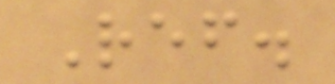Ref.
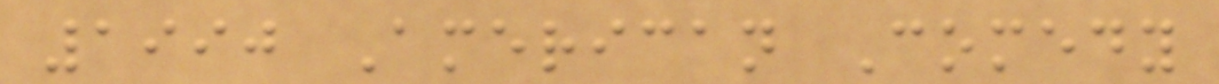1990 American Comedy
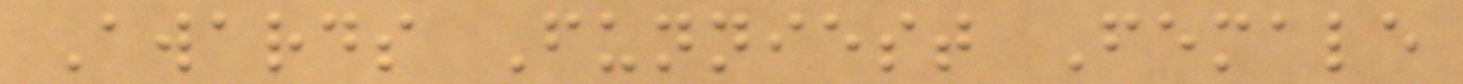Awards Funniest Female
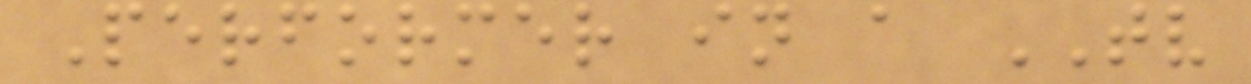Performer in a TV
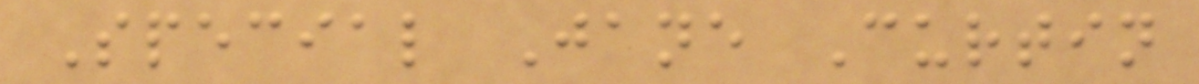Special Jane Curtin
